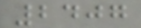2407
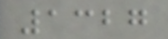1327
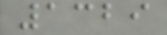1329
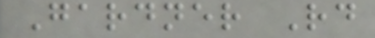Gardner Rd
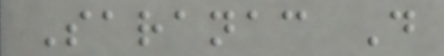Saranac D
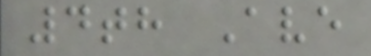4th Ave
